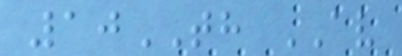10TH AV
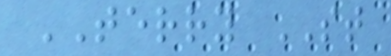TERRY ST
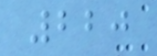220
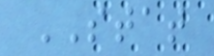STAT
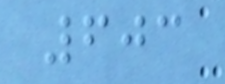603
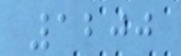1200
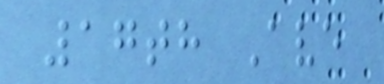17th Ave
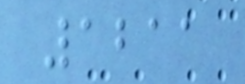1211
